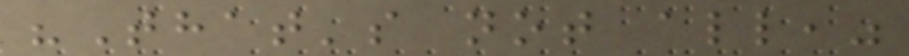"That's not all,"
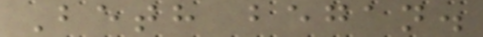Beth began.
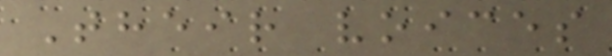Their voices
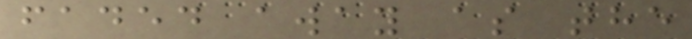faded away as the
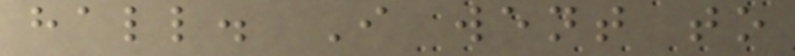hall. I went to
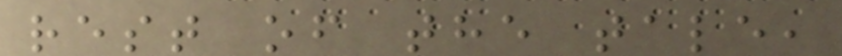rest of the tale,
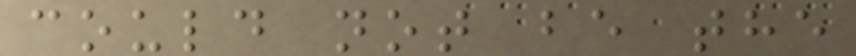could not be the
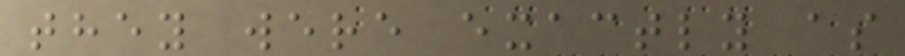they were exactly as
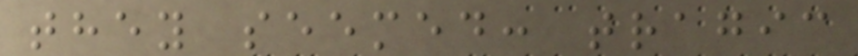they seemed: tragic
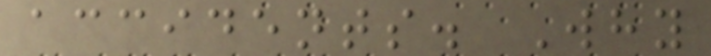accidents. Why
